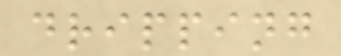dripping
